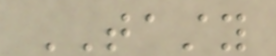TASTY
